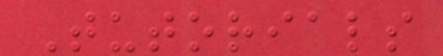Tutorials
